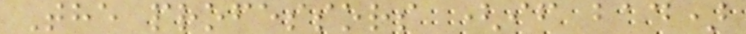The professors (if bad)
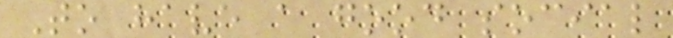To have a good social
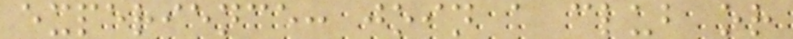experience: join a club or
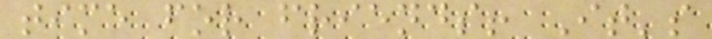time for friends! It's
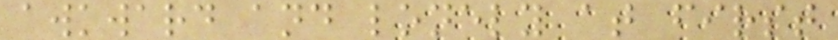awkward and lonely at first
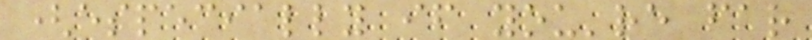(especially if you're far
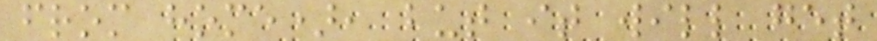from home), but it will get
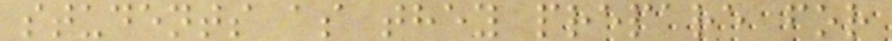students as they prepare for
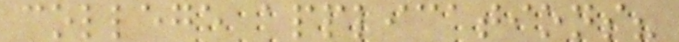college applications?
